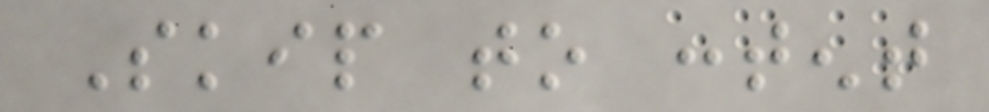Skip to content
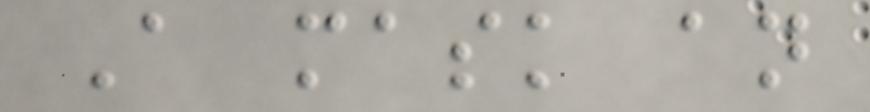A mask an
